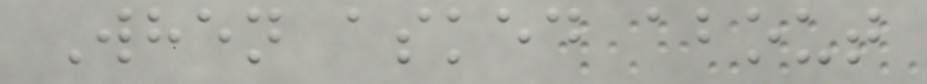When asked about
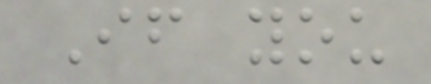If you
